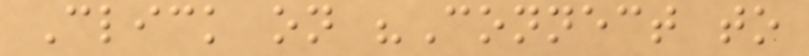Click on "Connect to
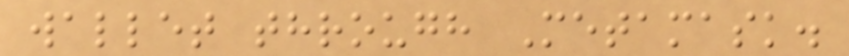wallet through Metamask.
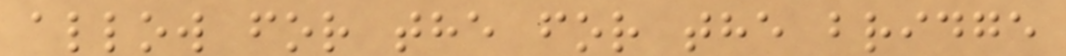allow for the for the bridge
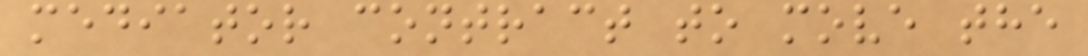mediator contract to move the
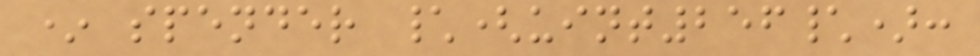* spender \(uint256\):
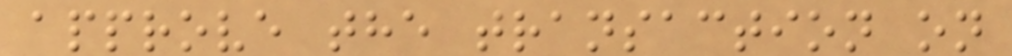approve the transaction on
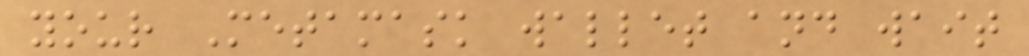your Metamask wallet and wait
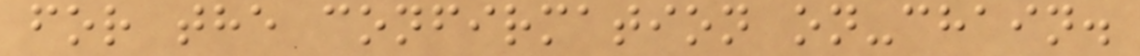for the confirmation on-chain.
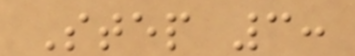Step 3:
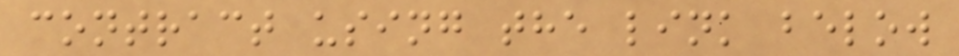contract using the link below
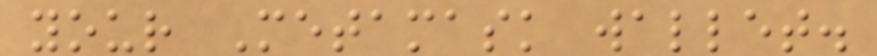your Metamask wallet.
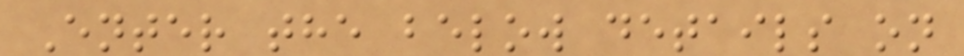Enter the below details on
